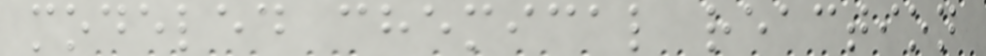modeled chemical reaction
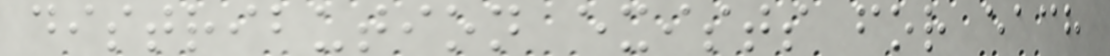distribution exists for each
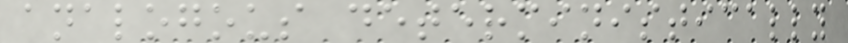analogous deterministically
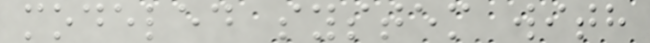modeled system with
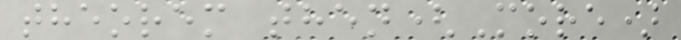theorem then(More)
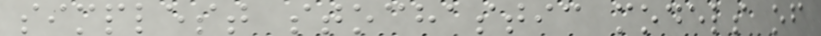simplest stochastic models of
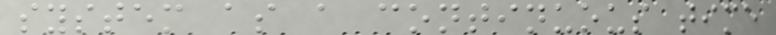system as a continuous time
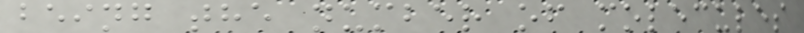being the number of molecules
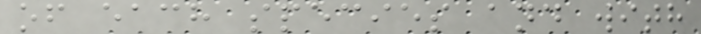of each species and with
